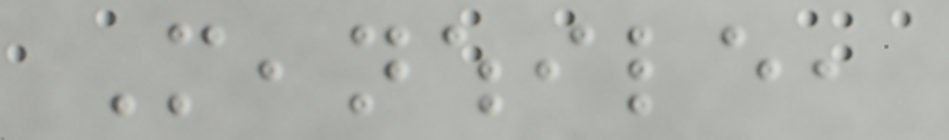Meanwhile,
